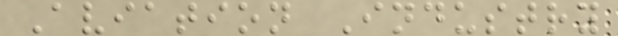Aviation Industry
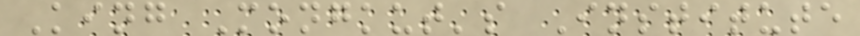King Mongkut's Institute
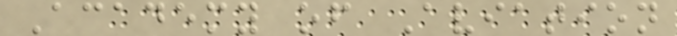Academy of Aviation
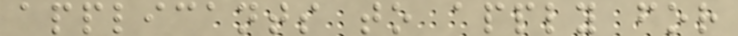applicants to apply for
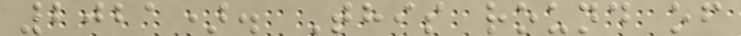2021). This round of
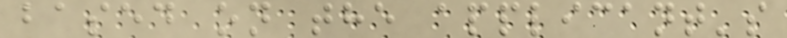based on the applicant's
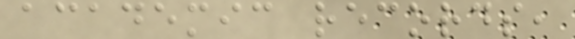academic records,
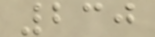230
